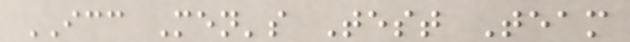ICC Men's Test Team
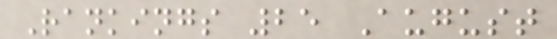Rankings 25 August
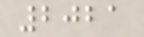2021
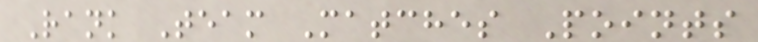Rank Team Matches Points
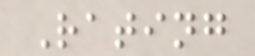Rating
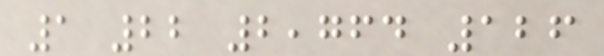1 22 2,764 126
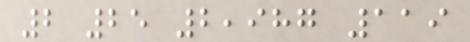2 25 2,987 119
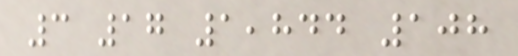3 17 1,844 108
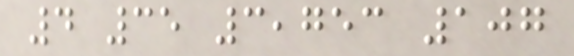4 35 3,753 107
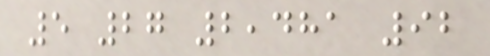5 27 2,481 92
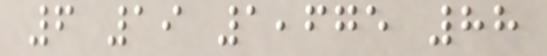6 19 1,675 88
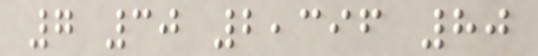7 30 2,396 80
